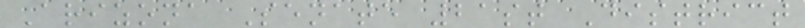Arizona Senate 21st District
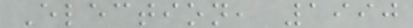Election, 1990
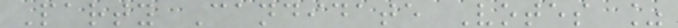Party Candidate Votes %
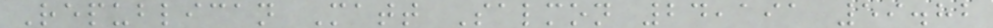Republican Matt Salmon 24,191 59.82
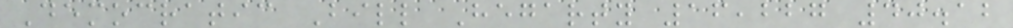Democratic Bill Hegarty 16,227 40.12
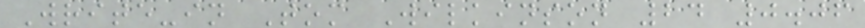Write-in Tom Wilkinson 24 0.06
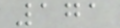171
